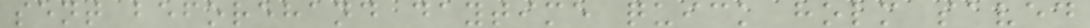sent beforehand daytime quick holm saved
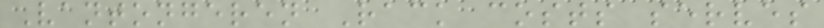Vantongeren Rack costs serves
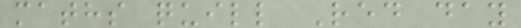maths quill Red day
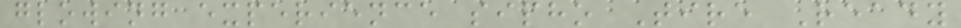glowing experience sipho Tire Ready
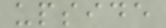upside
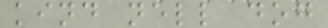kind nell dog
